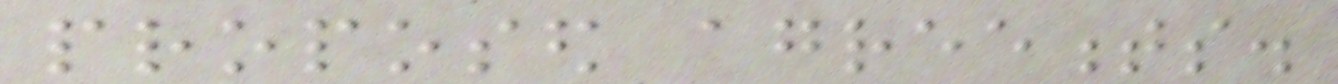proposed agreements.
